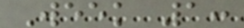Week 1:
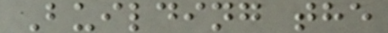Building the
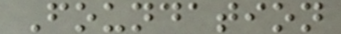Foundation
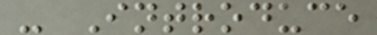- Introduce
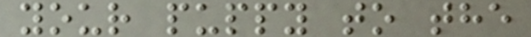your puppy to the
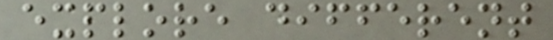explore different
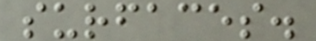surfaces.
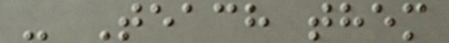- Teach them
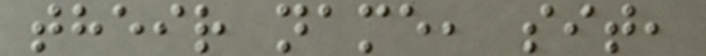their name, sit,
